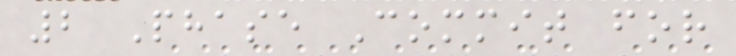2 Phase Commit for
